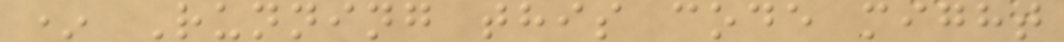* Running this code might
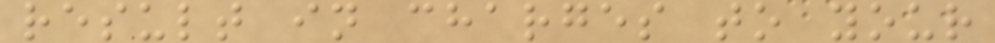result in charges to your
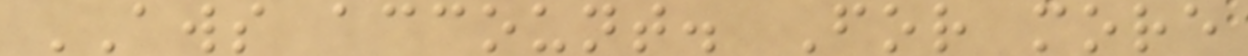AWS account. For more
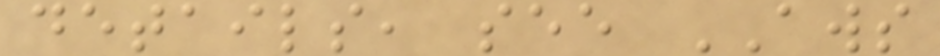details, see AWS
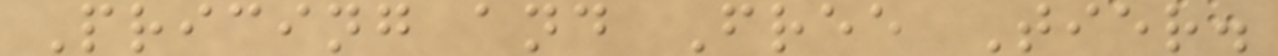Pricing and Free Tier.
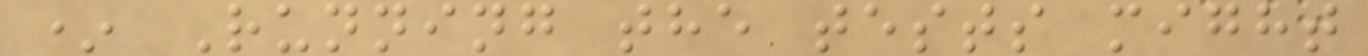* Running the tests might
